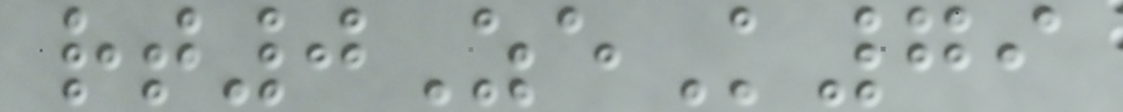rt0ZeK79
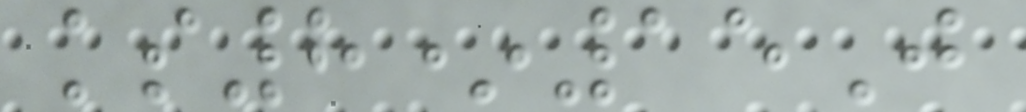ks8*15J
